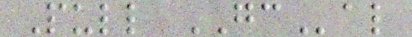Pull GCal
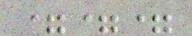===
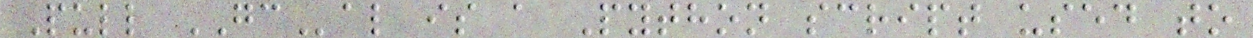Pull GCal is a Python script used to
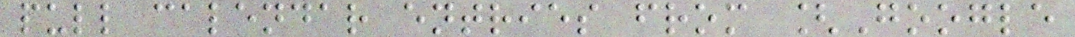pull calendar entries from [Google
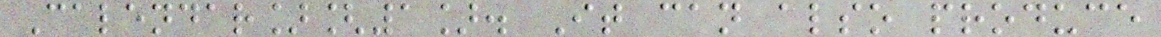Calendar][1]. It can also produce
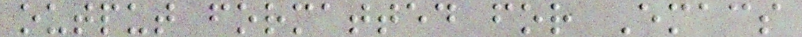output formatted for Emacs
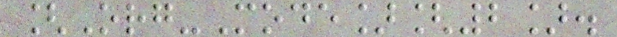[Org-Mode][2].
